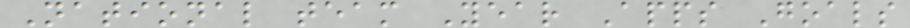National team Year Apps Goals
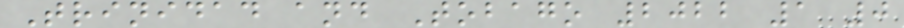Trinidad and Tobago 2022 1 0
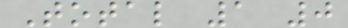Total 1 0
